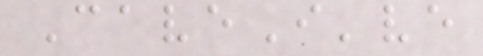CaveI've
